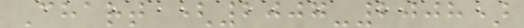Chart (2007-2008)
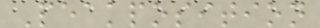Peakposition
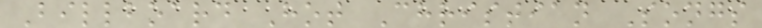Billboard Hot Christian Songs
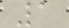1
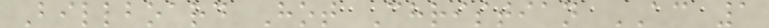Billboard Hot Christian AC 1
